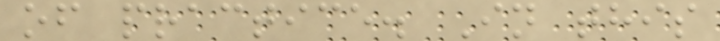of practice. In this
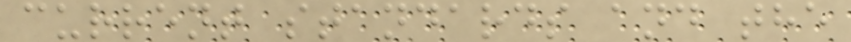current standards and the
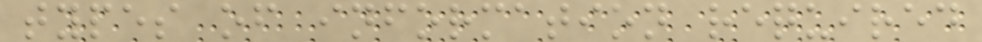types of information required
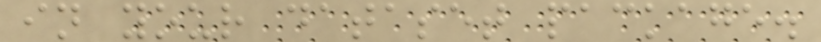in your dataset package.
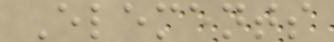Elements
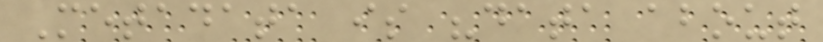Metadata is "data about
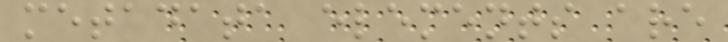metadata elements are
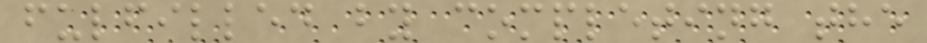fulfilled by completing the
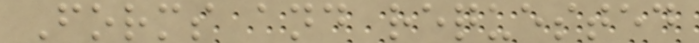Forms and requested
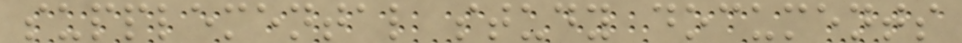supplemental study documents
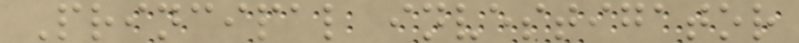Principal investigator
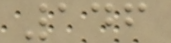146
